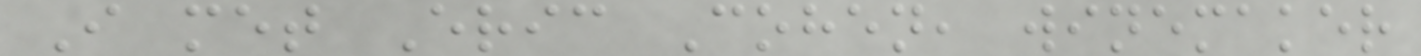I met Eric Cohen, winemaker
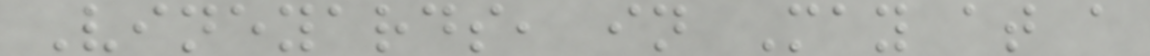Vineyards, in May at a
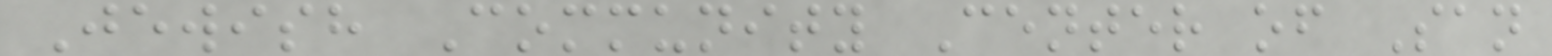Jewish Community Center of San
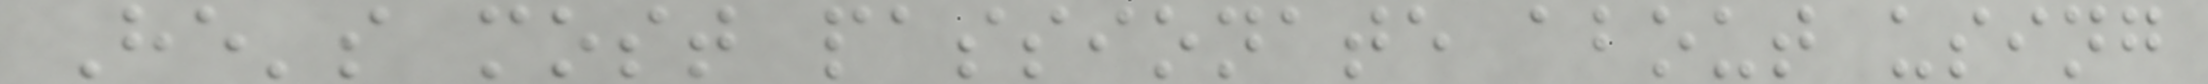He's most passionate about using
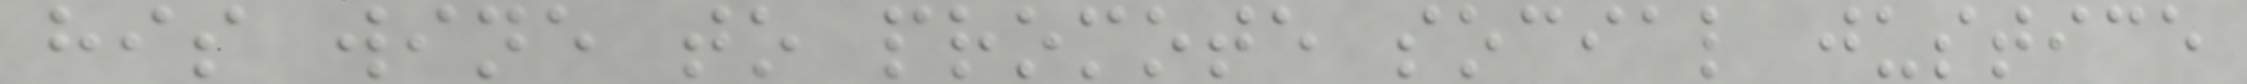his wine to promote social justice
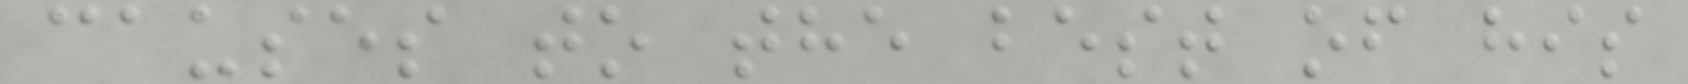causes to the best of his
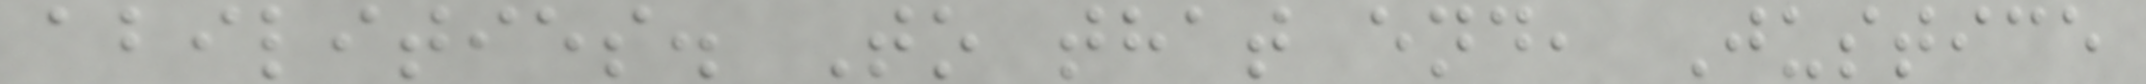abilities. To that end, Justice
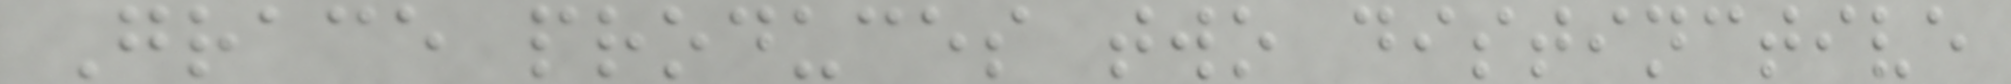Grace produces two distinctive
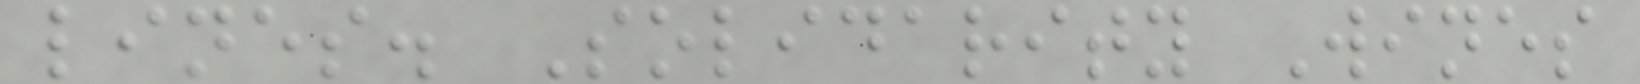lines. Solidarity Wines
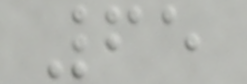65
